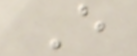E
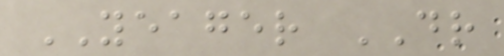YEAGER DR
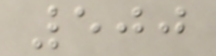500
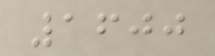1600
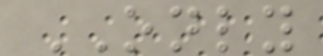ONLY
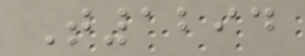T1294
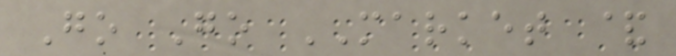Go Go MARKET &
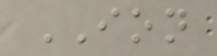ION
